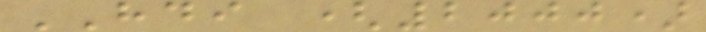HDI (2000)
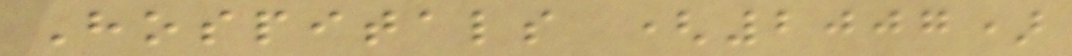Hospitals (2007)
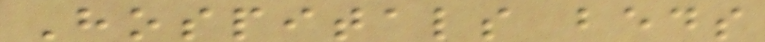Hospitals beds
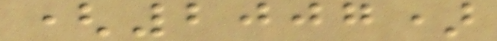(2007)
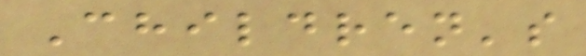Children's
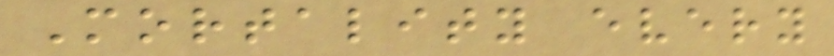Mortality every
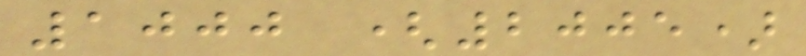1000 (2005)
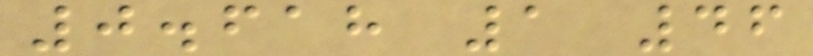0.618 1 46
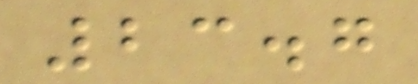23.7
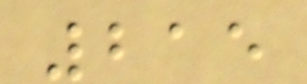215
